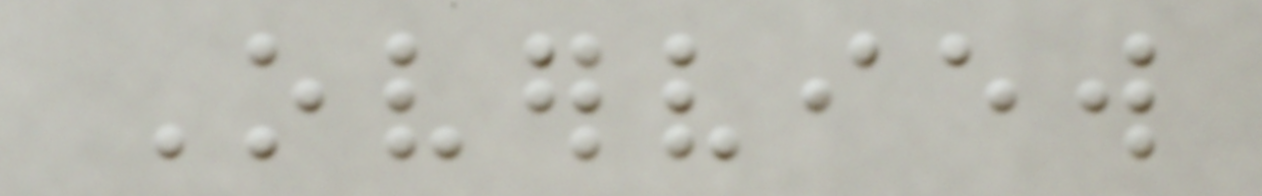Overview
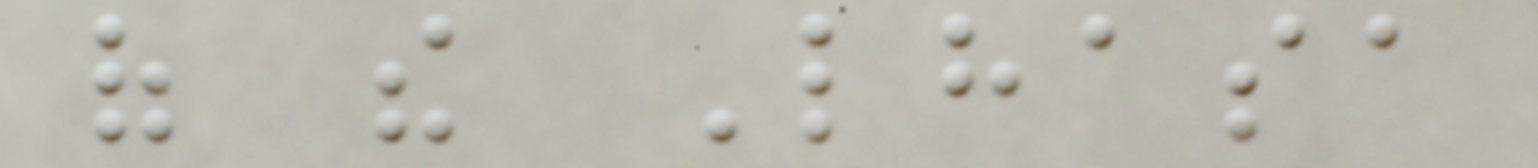of the Lhasa
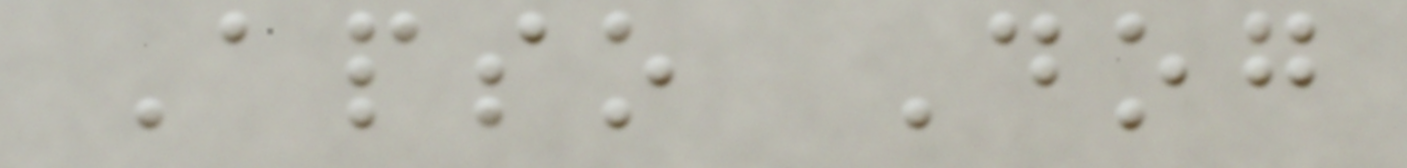Apso Dog
